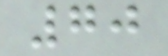70
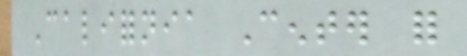California Center for
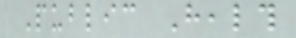Public Health
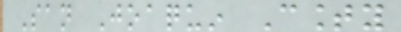San Joaquin County
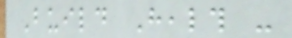Build Health -
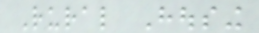Rural Housing
